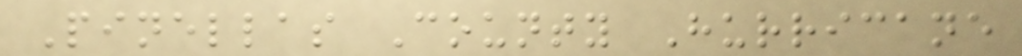Pinellas County Hurricane
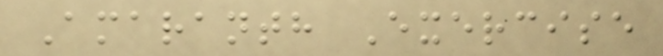Amaranth Exercise
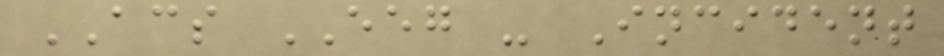ACS EEG - Incident
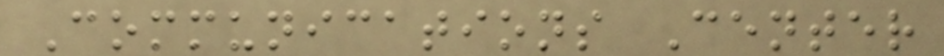Communications Center
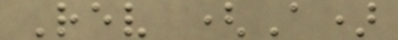Rev (A)
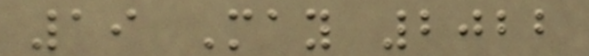19 May 2022
